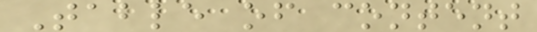Table of content
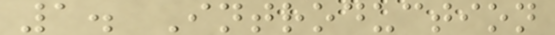1. Introduction
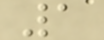1
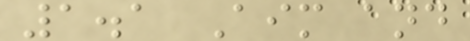1.1 Aim and
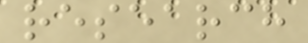research
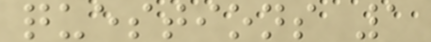questions 1
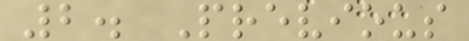2. Previous
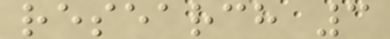research 3
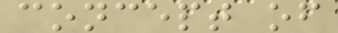concept of
